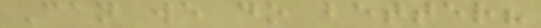Can we do better?
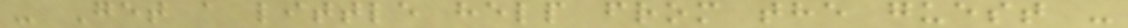- Get a little help from the guest -
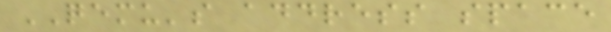QEMU's address space
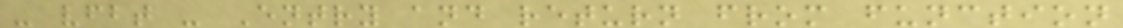- vfbt - Entry and return from function
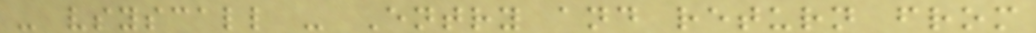- vsyscall - Entry and return from
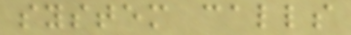system calls
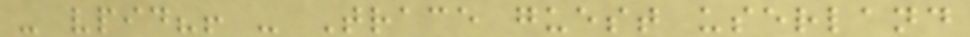- vpid?! - Trace guest userland
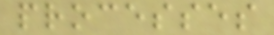processes
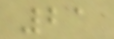21
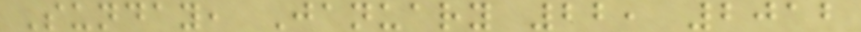Sunday, January 22, 2012
